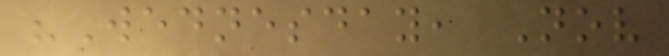"Wednesday, Nov
